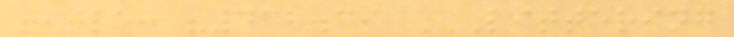title: "432.39 LITTERING
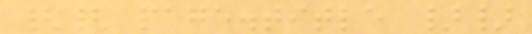{{ page.title }}
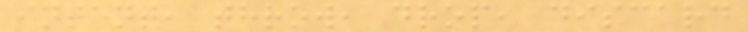intent, throw, drop, discard
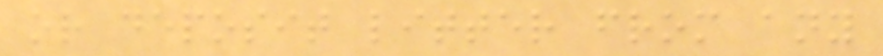or deposit litter from any
